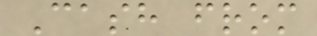Cash from
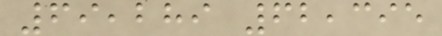69,289 62,395
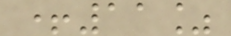+11%
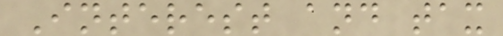Interest and tax
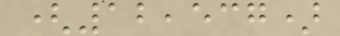(12,537)
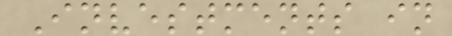Investments in
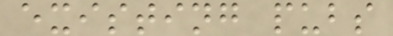existing pubs
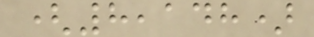(8,148)
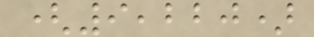(9,220)
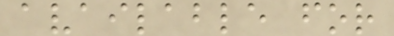available for
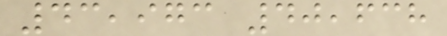43,973 40,638
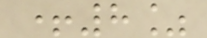+8%
